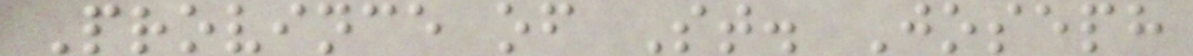Province of St. Joseph
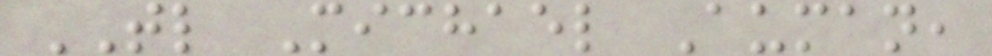TL Michael Auman,
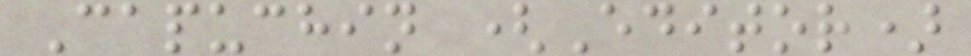Capuchin (Editor)
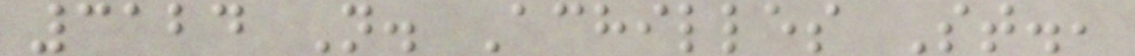3124 N. Achilles St.,
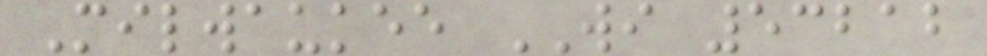Milwaukee WI 53212
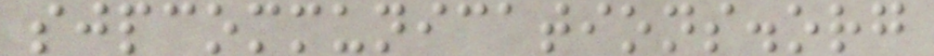sjpcommunications.org
